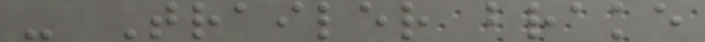- Trailer brake
